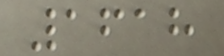1618
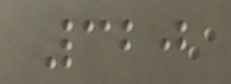320
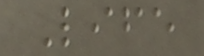Life
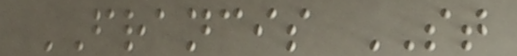FRANCIS ST
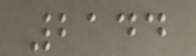2144
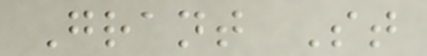Grant St
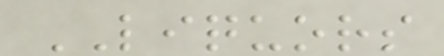LIQUORS
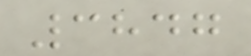3847
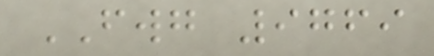FWG 9769
